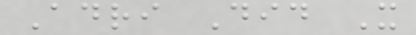Adri Did It
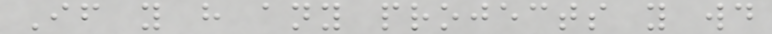If you have any projects you would
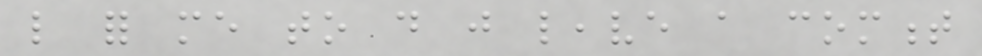like for me to do just leave a comment
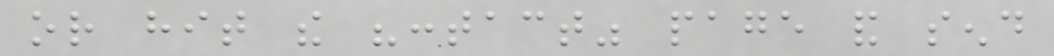or hit the "contact" page and send
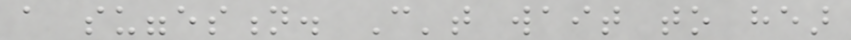a suggestion. Can't wait to hear
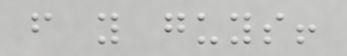from you guys!
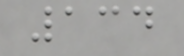134
